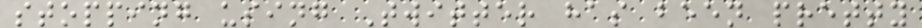stopping using Twitter has been pretty
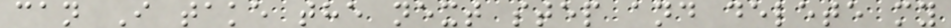can I take the next step and delete my
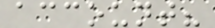account?
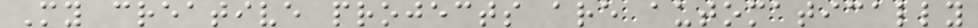My creative projects are automatically
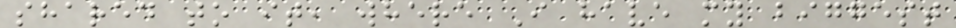shared to it, where I have my biggest
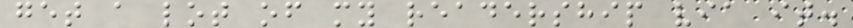get a lot of my readership via it.
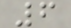6
